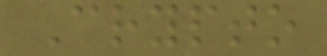Crypto
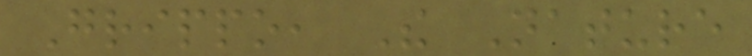Grippo, The Nature
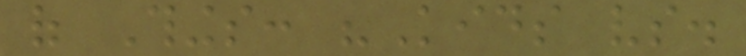of Things: "Kids vs.
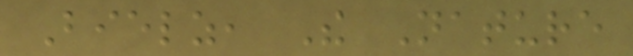Bielz, The Nature
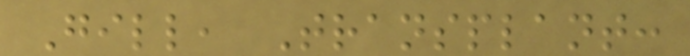Gill, Transplant:
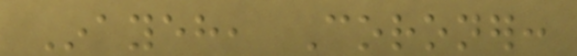Inayeh, Coroner:
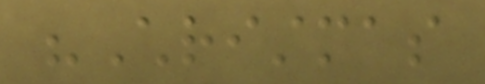"Christmas
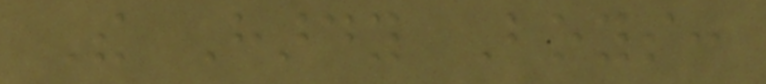The Hardy Boys:
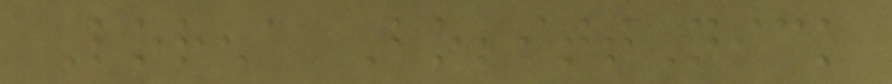Lorena BobbittNick
